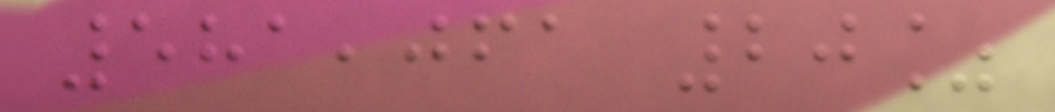581,061 20%
